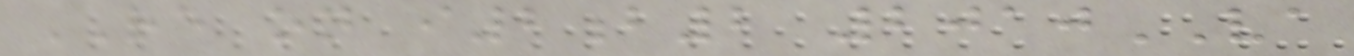RE on i2b2 2010VA
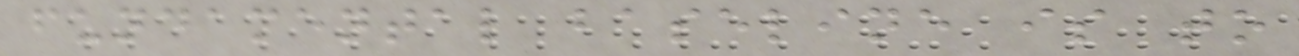fundamental baseline is to
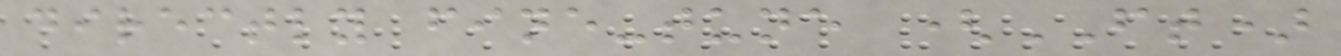directly fine-tune (FT)
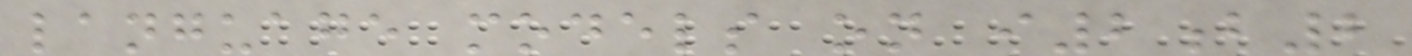language models on i2b2
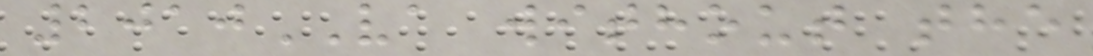2010VA without the
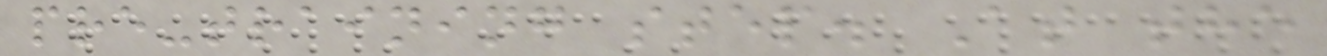pre-training step. At the
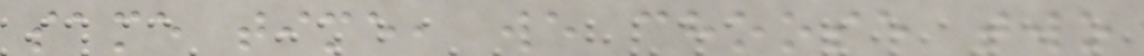same time, we choose two
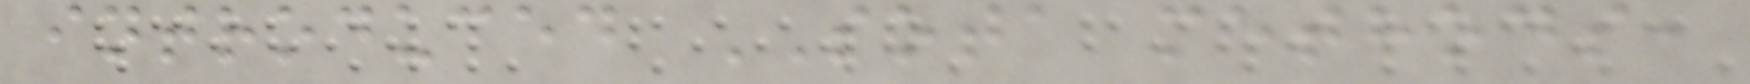introduced SOTA methods,
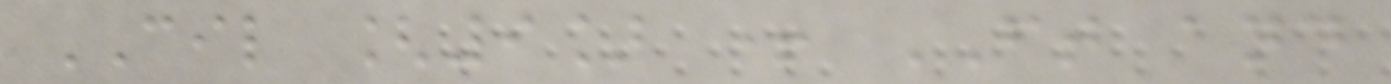CIL [9] + FT and
